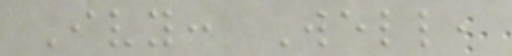Ivy: Well,
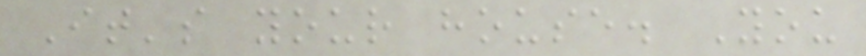It's your house. You
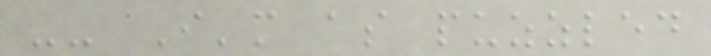-- I'm as puzzled
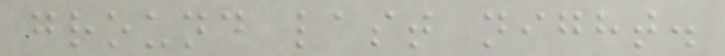ground last night.
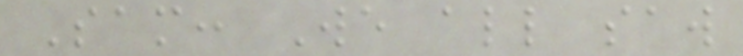Sam: We all saw
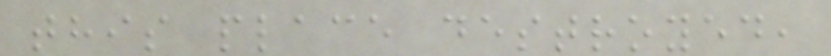this place destroyed,
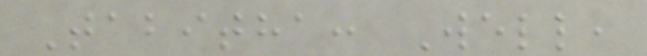Tabitha: Well,
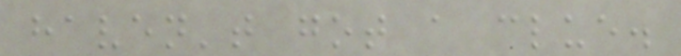haven't got a clue.
